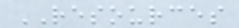RESOURCES
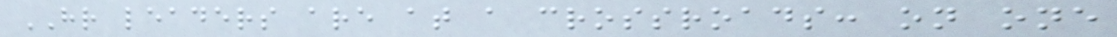HR leaders are at a crossroads: on one
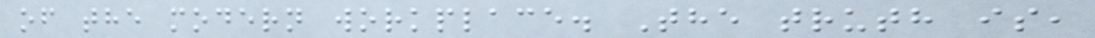of the modern workplace. The truth is,
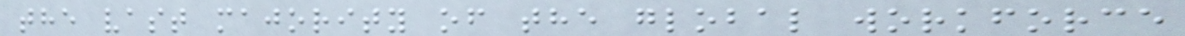the vast majority of the global workforce
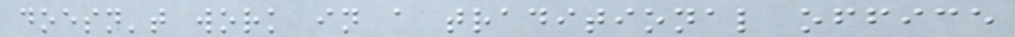doesn't work in a traditional office
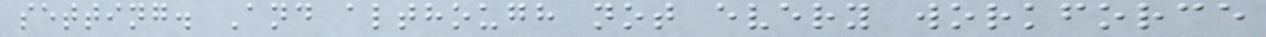setting. And although not every workforce
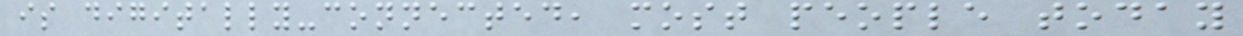is digitally-connected, most people today
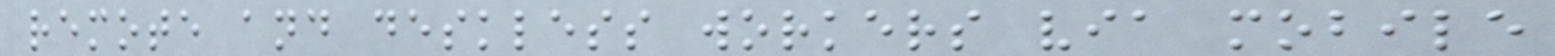remote and deskless workers via mobile
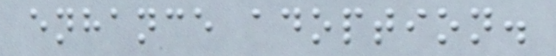enhance adoption.
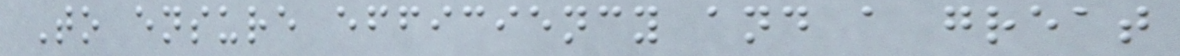To ensure efficiency and a great
